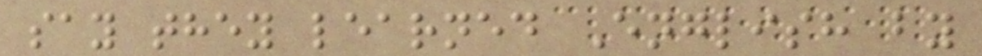say they learned English by
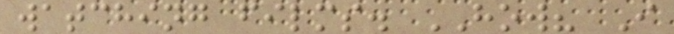watching films. HOW? I
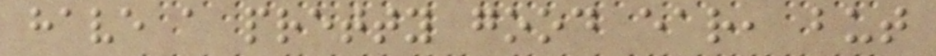have a pretty good ear, but
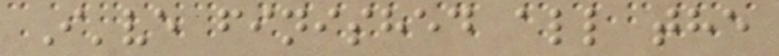I've finished all the
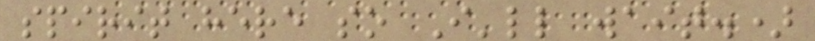spirit here so I'll wait.)
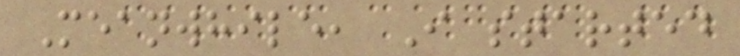Meanwhile, I started
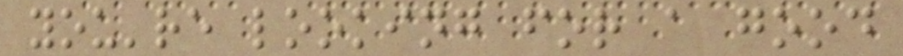you're looking for a good
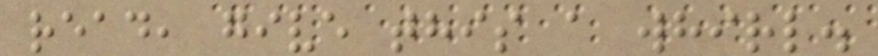read, give this a whirl.
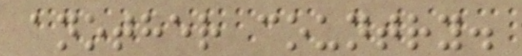another country.
